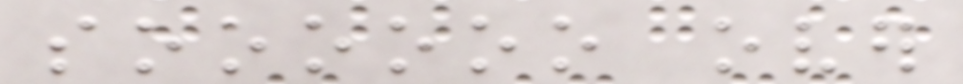soooooo over
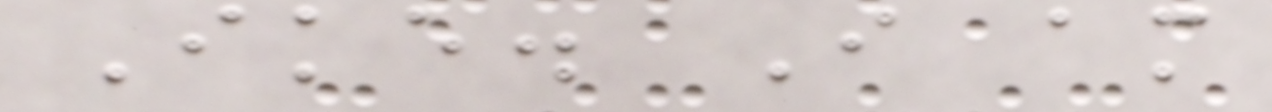Ike. I am
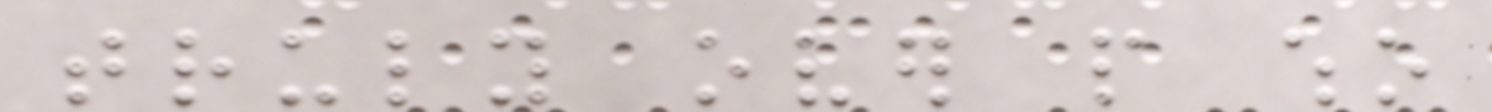truly over people who
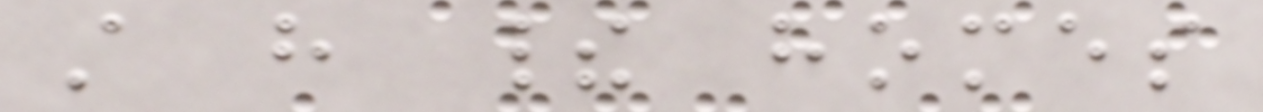still have their homes
